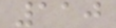110
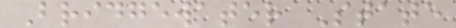Bridgewater State
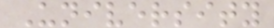University
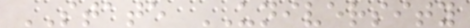STATE UNIVERSITY
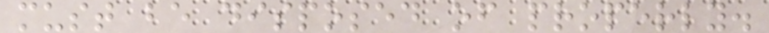must be disposed of properly.
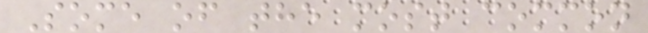Some of the most common
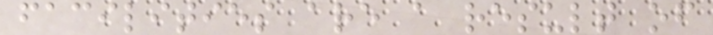facilities are a result of
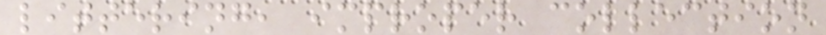littering, improper collection
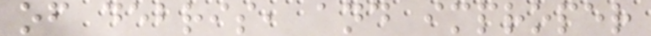of debris, and improper
